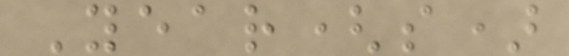Year(s)
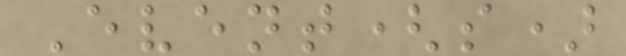Event(s)
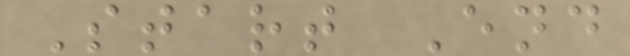Start End
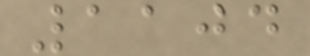1104
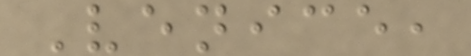Venice,
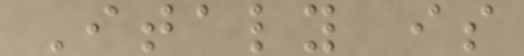Italy is
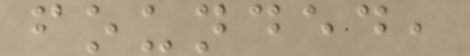founded,
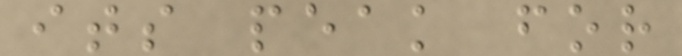its peak for
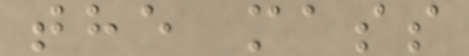the mass
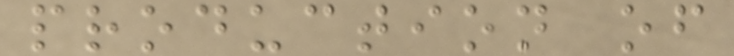production of
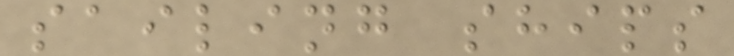sailing ships
